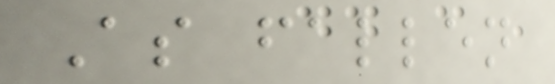As fallen
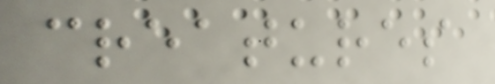creatures
